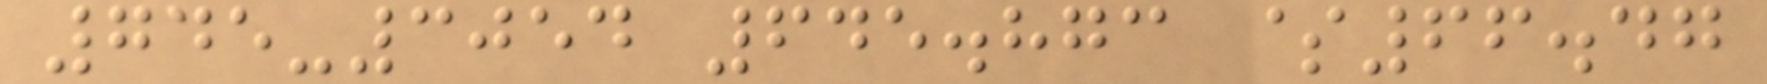745-3054 645.873 $66.47
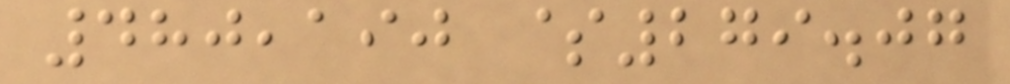480,190 $279.07
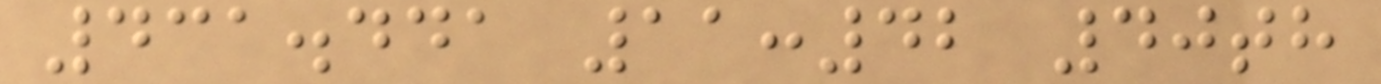431.441 11:42 40th
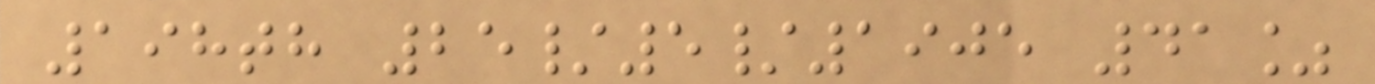198th 25/5/1905 41%
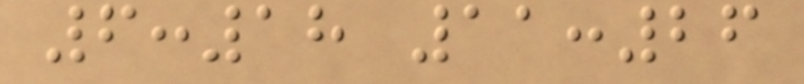6:18 11:26
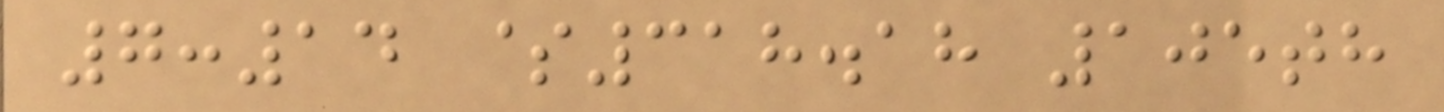7:14 $318.18 105th
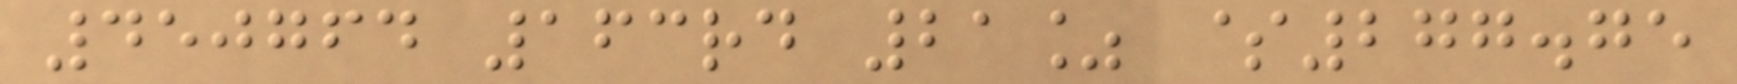450764 163rd 21% $277.75
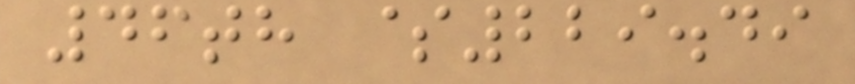46th $229.49
